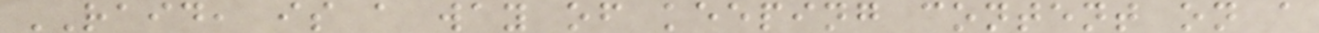RAID, is a way of keeping content on a
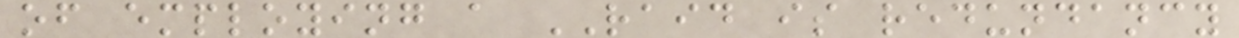of employing a RAID is redundancy
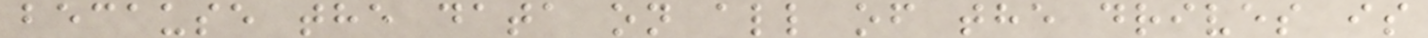because the data on all of the drives is
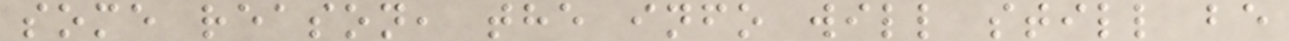some reason, the info will still be
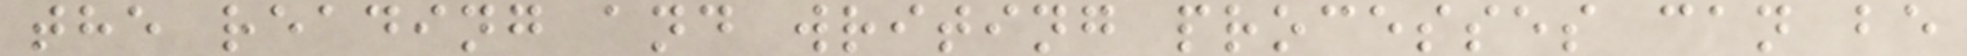the reading and writing processes can be
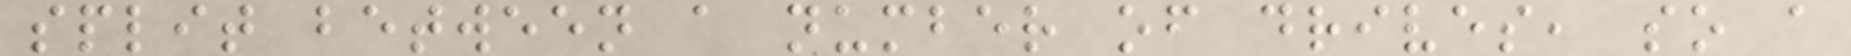split between a number of drives, so a
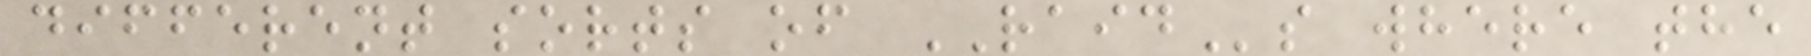different sorts of RAIDs where the
